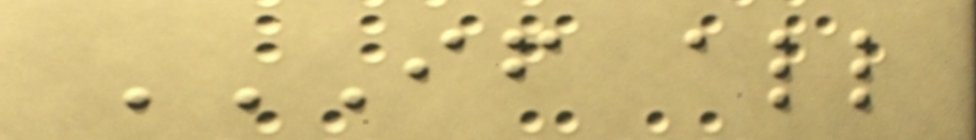IF ALL
